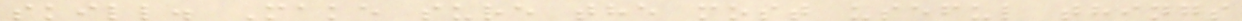skill. Make sure the most useful things
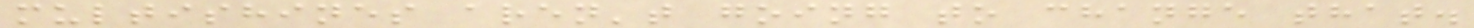multishines aren't going to change that.
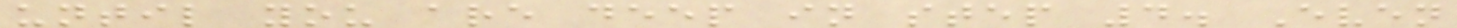until you are deep in step 4. Even
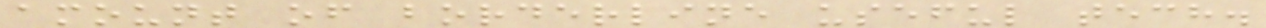amount of borderline useful tech.
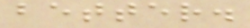better.
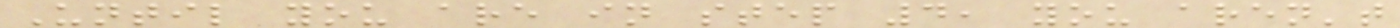Until you are in step 4, you aren't
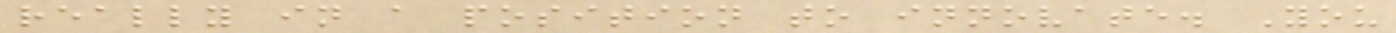really in a position to innovate. You
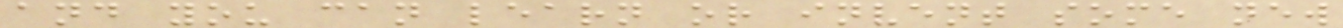and you can learn or invent some new
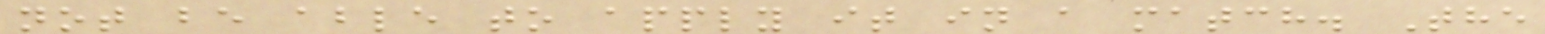not be able to apply it in a match. The
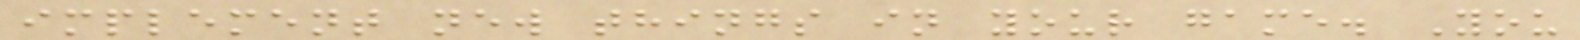implement new things in your game. You
